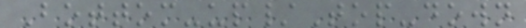Bottom-up/Top-down
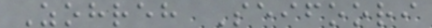Zohreh Seifoori
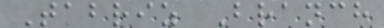Tabriz Branch
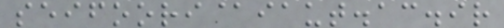seifoori@iaut.ac.ir
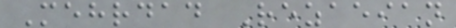Mehrdad Rezaeian
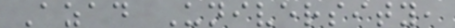Azad University,
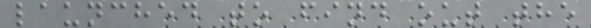launched to find out the
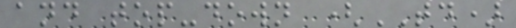and top-down (TD)
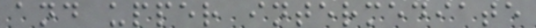and upper intermediate
